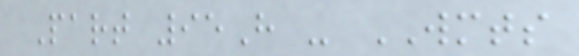Part 95H - WMTS
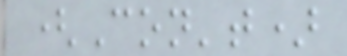(Con't)
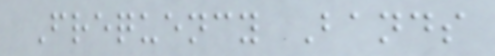Frequency Bands
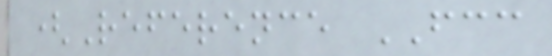(Reference FCC
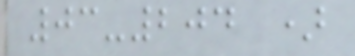03-204 )
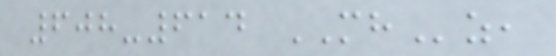608-614 MHz,
